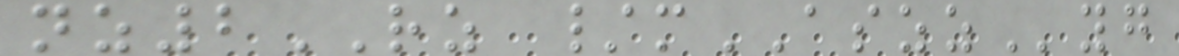nz2RZ /mASZZyg
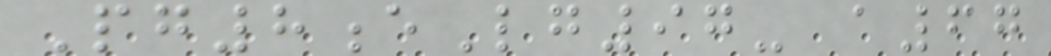Pg8eLg97- a67
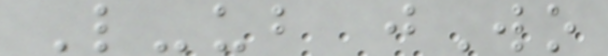L-ub jWo
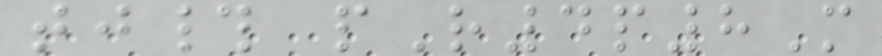tj# pR4p8M
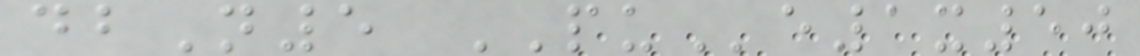dbN5 PUe1x50
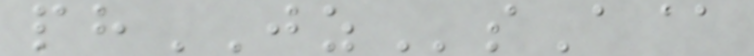phJZsA@
